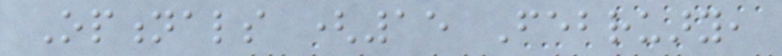Optionals (15 February,
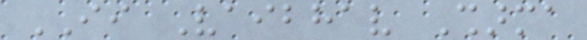II Vaibhav Sharma
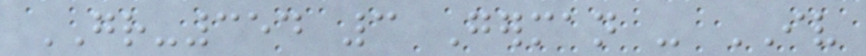GR-354 3 German - IV
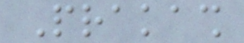Prakash
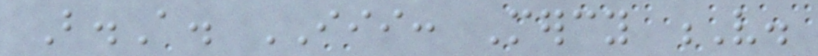B.A. III: Mercy V.
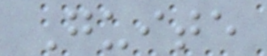Guite
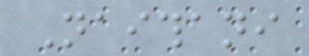Naithani
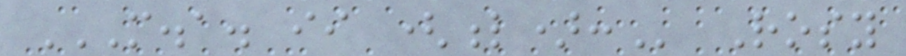M.A. II (L): Rosy
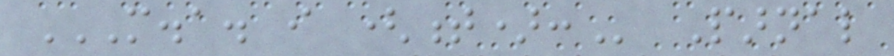M.A. I (T): Parnal
